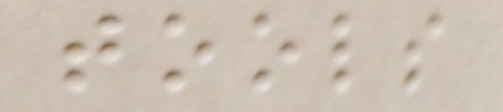tools
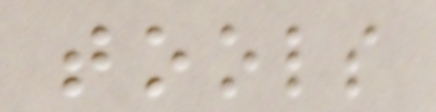tools
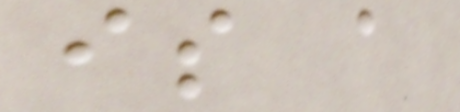is a
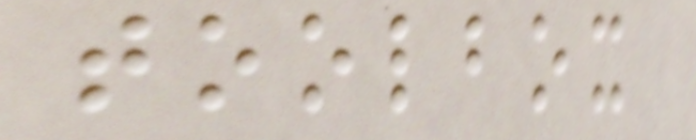toolbox
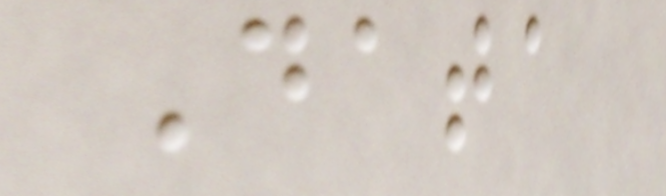Data
